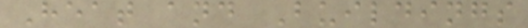Heat and Buildings
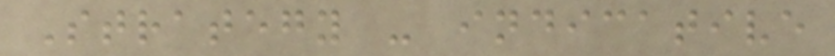Strategy - indicative
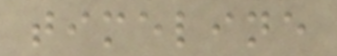timeline
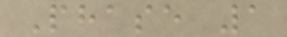Phase 1
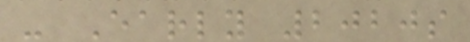- Early 2020s
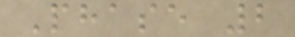Phase 2
